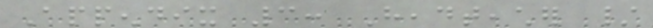Appendix 3: Headteacher /
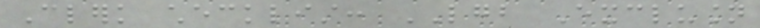Clerk checklist: LGB Exclusion
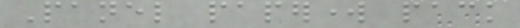Panel paperwork pack
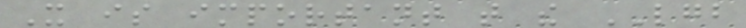It is important that the LGB
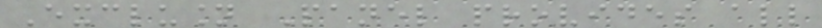Exclusion Panel provides all
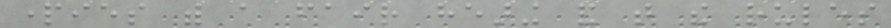parties with a fair hearing and that the rules
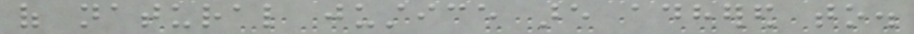of natural justice are adhered to.
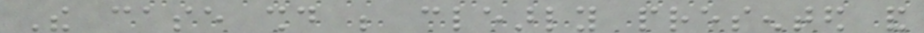The case should be clearly presented and
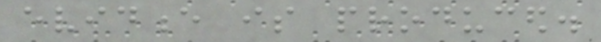evidence is produced.
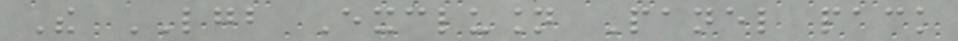The LGB Exclusion Panel pack
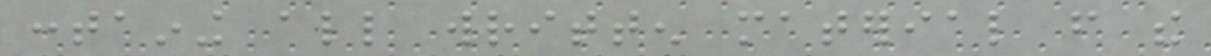containing all written material from the
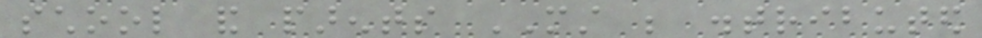school and parents MUST be distributed
